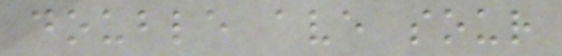double ave sour
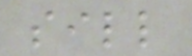sill
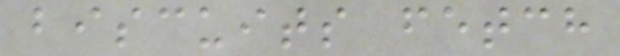biscuits fetch
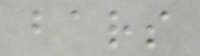bars
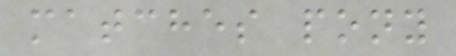matches pony
